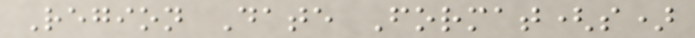Region Date Format(s)
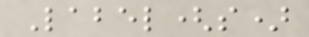Label(s)
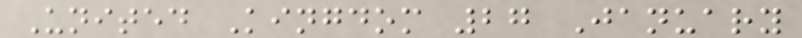United Kingdom 27 January
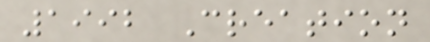1992 Creation
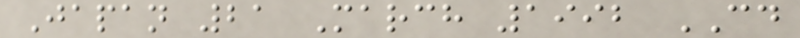Japan 21 March 1992 CD
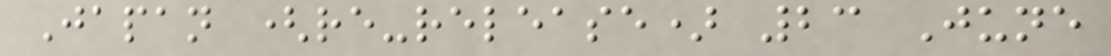Japan (re-release) 23 June
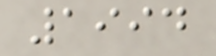1994
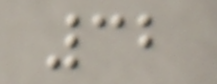32
